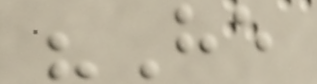"He
